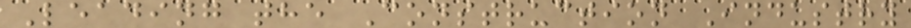Leading the Construction Industry
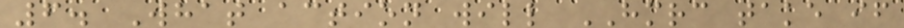6. What action will HMRC take if
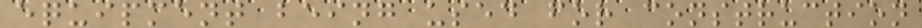equipment being used for construction
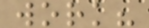work?
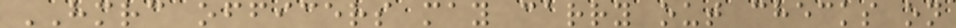HMRC officers may carry out checks on
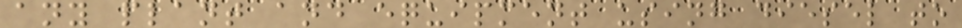any plant and equipment using diesel to
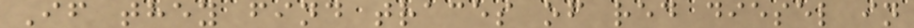If they find traces of red diesel in
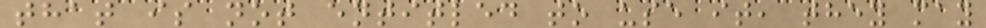that is not entitled to use it, they may
